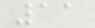11
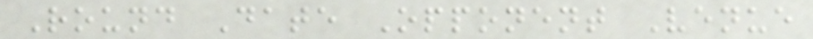Round Date Opponent Venue
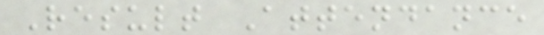Result Attendance
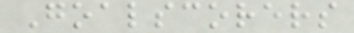Goalscorers
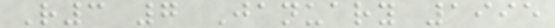R3 7 January 1995
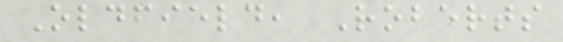Oldfield, Roberts
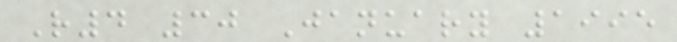R4 30 January 1995
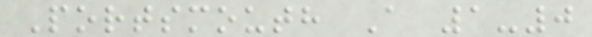Portsmouth A 1-0
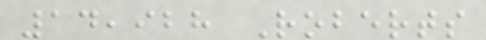14,928 Roberts
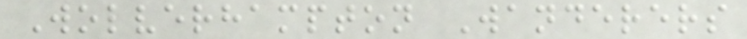Wolverhampton Wanderers
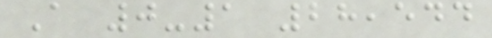A 0-1 28,544
